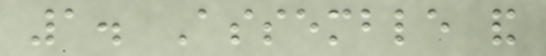1. Assemble and
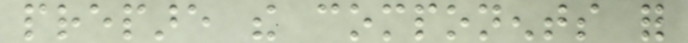prepare the components for
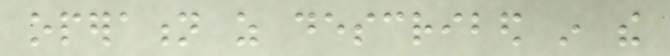operation as described in the
